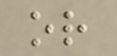or
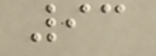93
